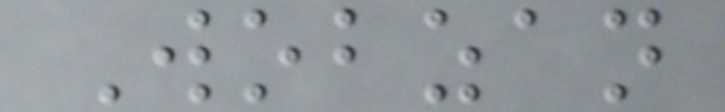Wobzan
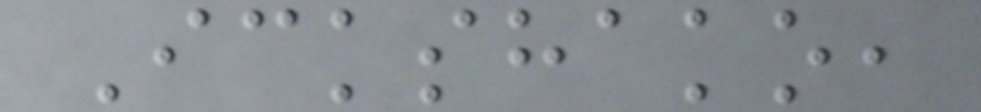Ickshako,
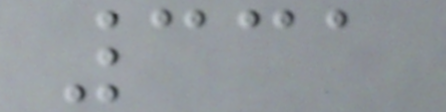331
